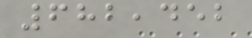682,452
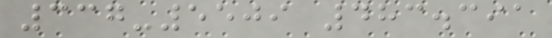337-5509 483.391
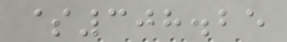$308.25
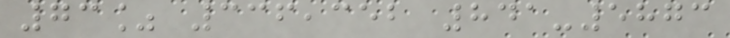73% 336,352 841-5873
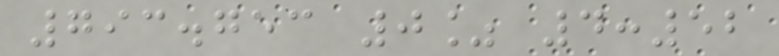793.753 0% 4:52
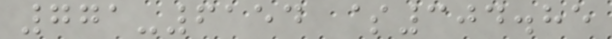771-6154 $304.85
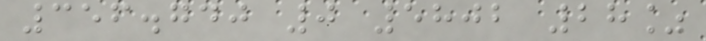356.740 0 5802 28%
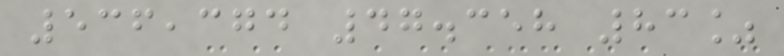536,374 47.358 83%
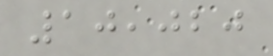10,020
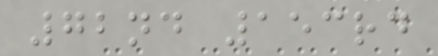72nd 153rd
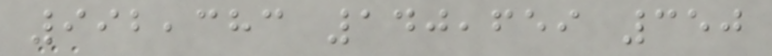992,383 140,659 350
